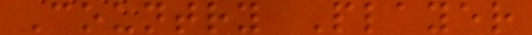Country Player
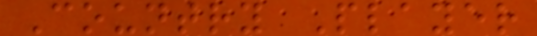Country Player
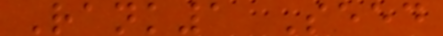Rank1 Seed
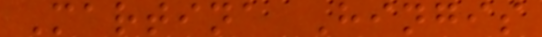Martina Hingis
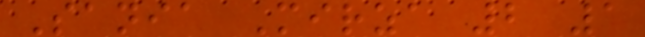Sania Mirza 2 1
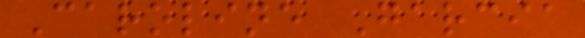Caroline Garcia
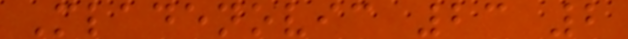Mladenovic 23 2
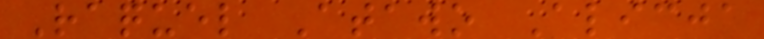Raquel Atawo Alicja
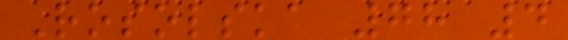Rosolska 78 4
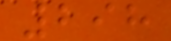298
